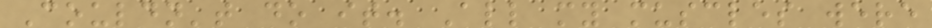Couldn't do it. All my muscles were
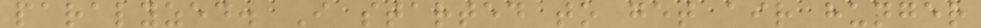paralyzed. I started to get air hunger
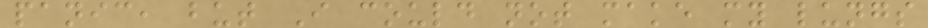panic, but I could not make my lungs
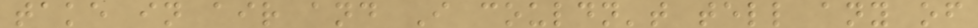take in air and I couldn't tell any of
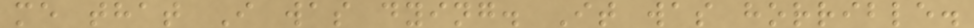me that I was dying. It was horrible.
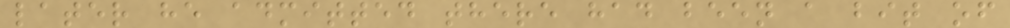later he admitted there had been a bit of
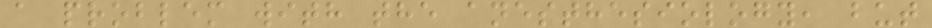a problem with the anesthesiology, but
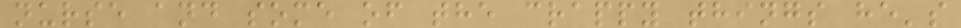nurse and some of the crappy things he's
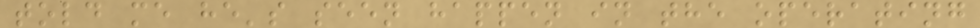told me he's seen happen in the operating
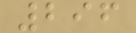296
